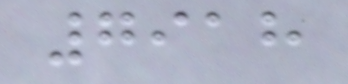7918
